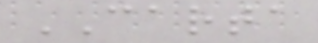CARTA
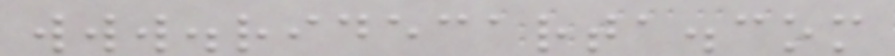www.ridecarta.com
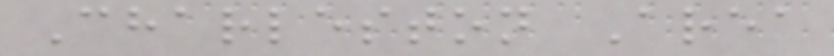Charleston Area
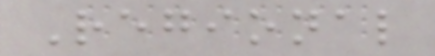Regional
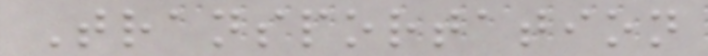Transportation
